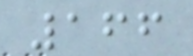166
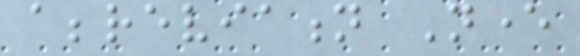abbreviation Never
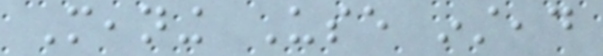Meaning Use instead
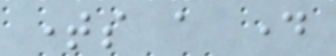times a day
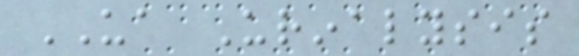UA Urinalysis
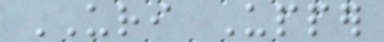URI Upper
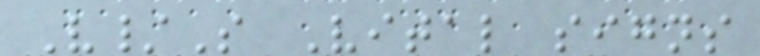V/S Vital signs
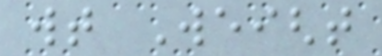wt Weight
